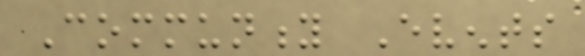Community Events
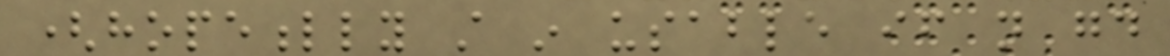(hopefully still in usable if not good
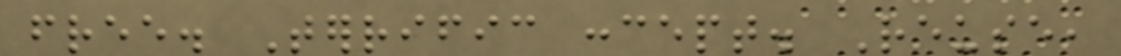free. Terrific concept. Reuse,
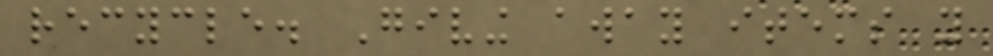recycle. Giving away items you
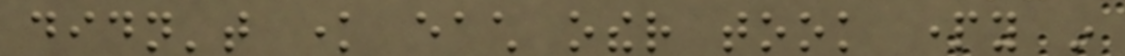didn't know each other took party in
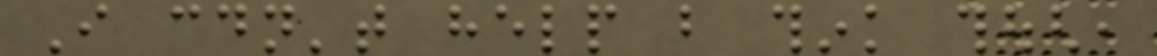I couldn't help but think though,
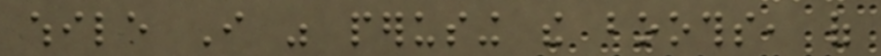while I was perusing the booths, of
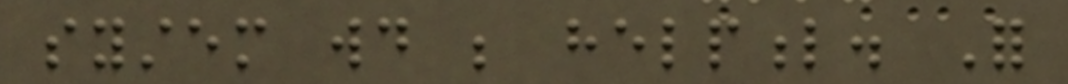system would be helpful. For
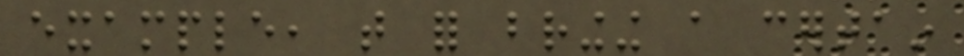example, that for bringing a certain
